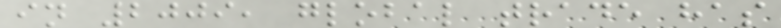in 2009, global trade has
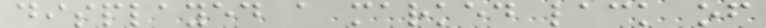displayed a marked lack of
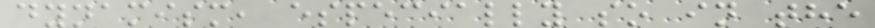dynamism, especially so in the
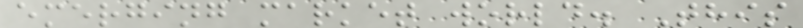emerging market world. This
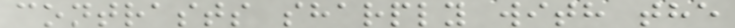contrasts sharply with the
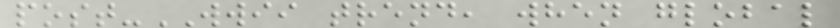post-WWII trend, when global
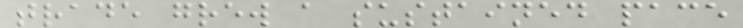trade grew a sustained pace
